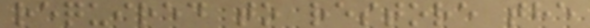required to restore the
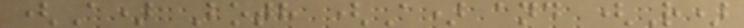(A) Both (A) and (R)
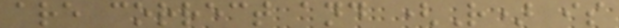are correct and (R) is
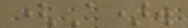(A).
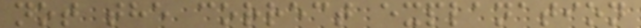not the correct explanation
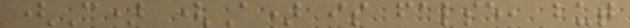(C) (A) is false, but
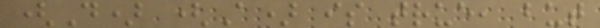(D) (A) is true, but
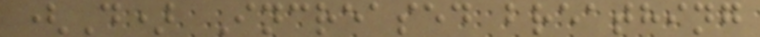(D) Increased breathing
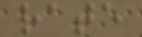rate
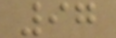97
